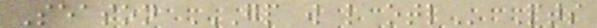Season GP W L OTL Pts
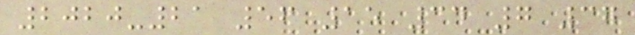2020-21 56 15 34 7 37
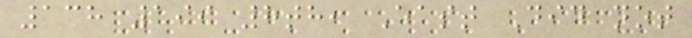138 199 8th, East Did not
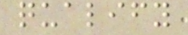qualify
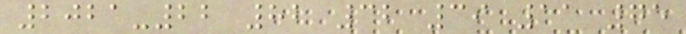2021-22 82 32 39 11 75
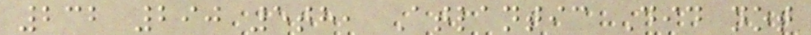232 290 5th, Atlantic Did not
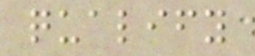qualify
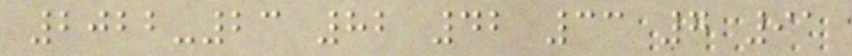2022-23 82 42 33 7 91
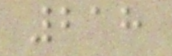218
